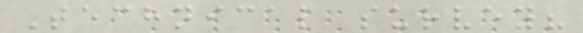Technical survey?
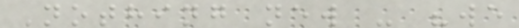Nothing new - "we
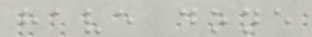have done
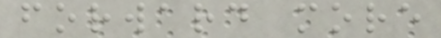forward more
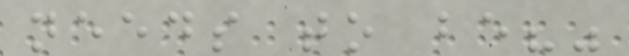needs to be?"
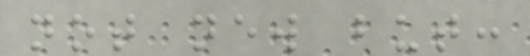not new but:
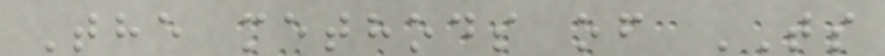The methods of TS
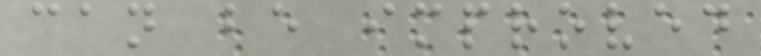can be improved
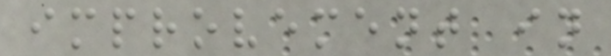improvement in
